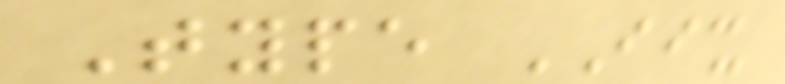Type IIX
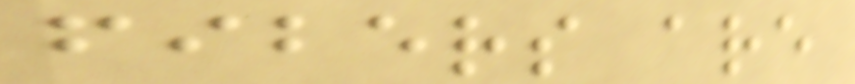fibers are
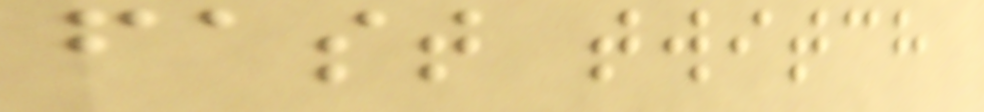fast twitch
